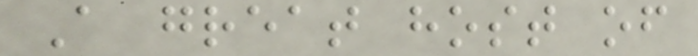A great host of
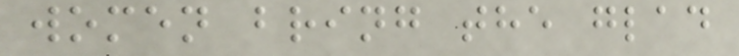women bring the glad
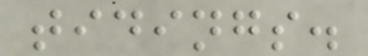tidings.
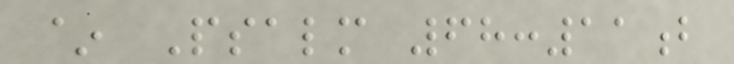~ Psalm 68:11b
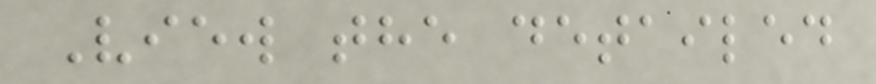View the detailed
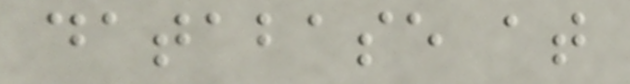database at
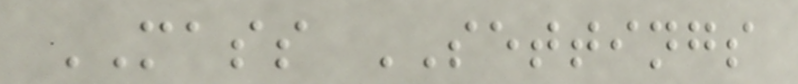MASS SETTINGS
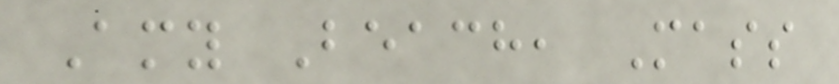Amy Beach, Mass
